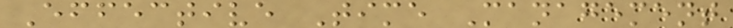Effective Time Management
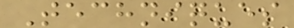Techniques
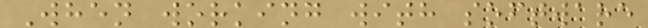When working with software
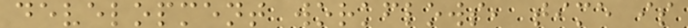development workflows, time is
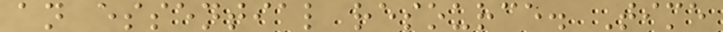an essential resource. Time
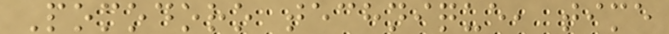Pomodoro technique, time
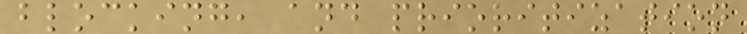blocking, and prioritization
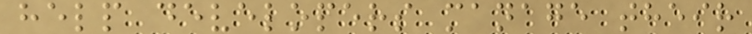help developers manage their
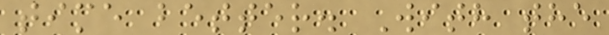time better. With the
